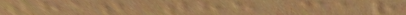that the car
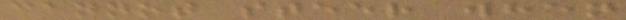cannot steer when
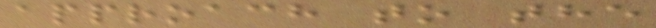approach to the
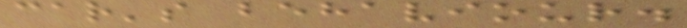car's behaviour.
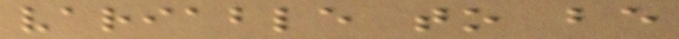variable to be
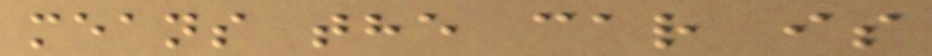means the car is
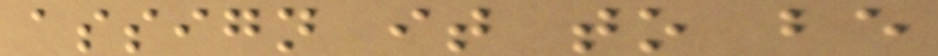assign it to be
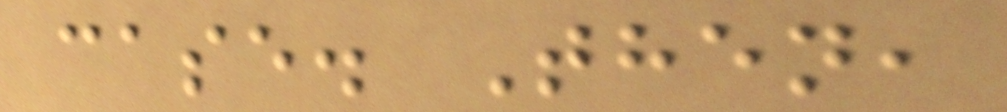case. Then,
